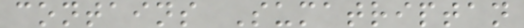contains Sumatriptan
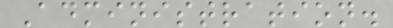Administration.
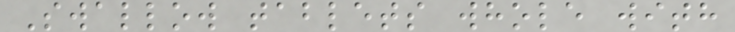Swallow tablets whole with
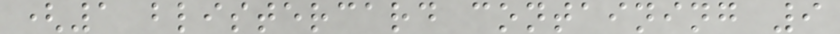(1 blistercard containing 9
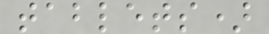tablets)
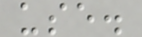use.
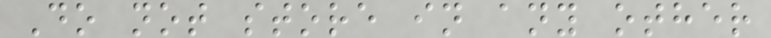Do not store in any other
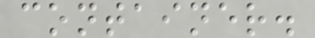container.
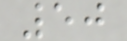50
